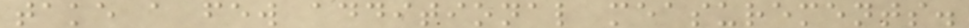take a few additional measurements.
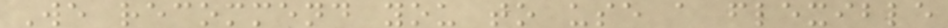We recommend you to use a flexible
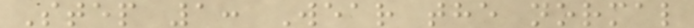Step 1: Wear the normal
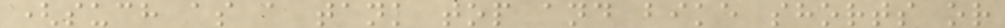(such as a tank top and bike shorts or
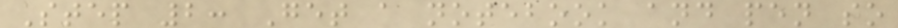Step 2: Get a notebook and pen so
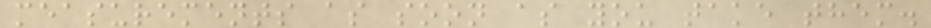measurements as soon as you take them.
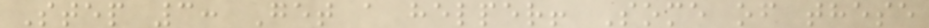Step 3: Get a helper! Some of these
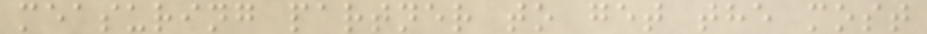measuring partner to get the most
